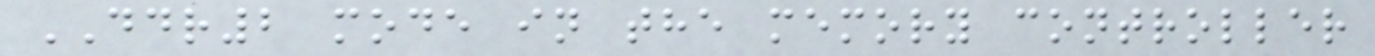DDR2 mode in the memory controller
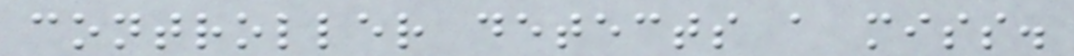controller detects a miss.
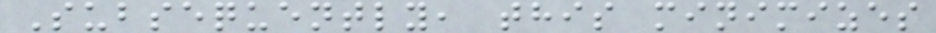Subsequently, this minimizes
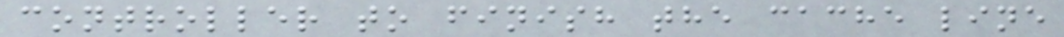controller to finish the cache line
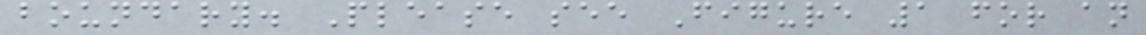boundary. Please see Figure 1 for an
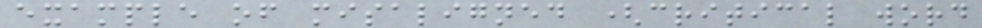example of misaligned (critical word
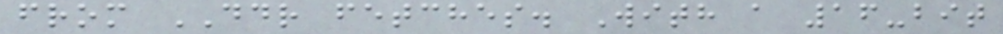from DDR fetches. With a 16-bit
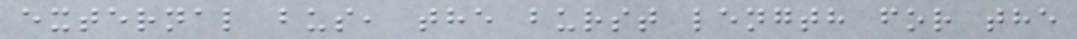external bus, the burst length for the
